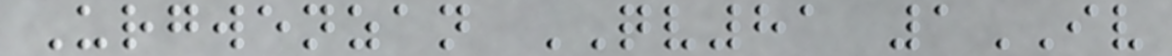Urgwenzan QV81 1IV
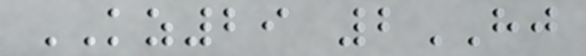KZ29 2HJ
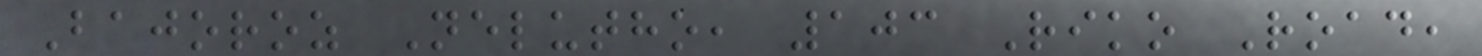Bajoroz Nelutho, 103 Riko Road,
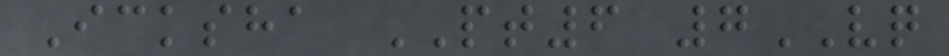Icksha PT6 7VQ
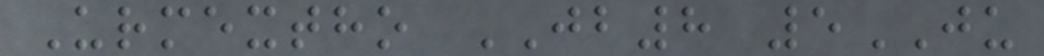Urmextho JB8 5JU
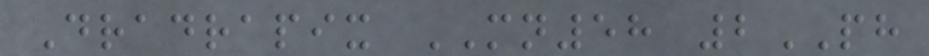Dradrapix MN58 2PH
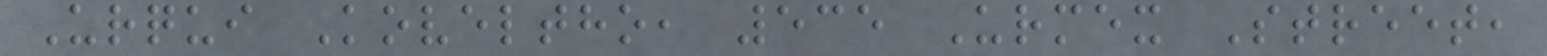Urqui Koveltho, 535 Urmex Street,
